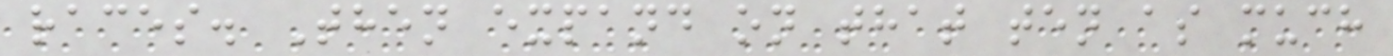races. Then expand on that ten as much
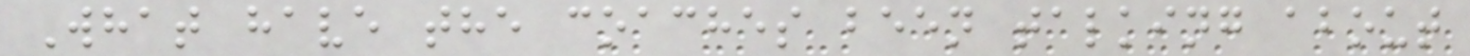What have the coaches been talking about
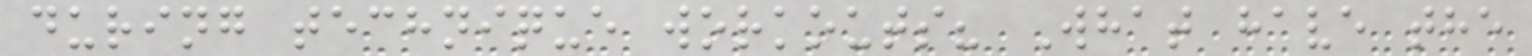during technique workouts? What have the
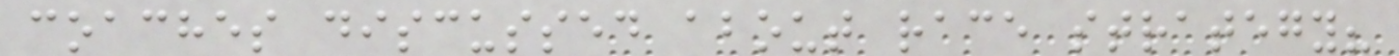coaches discussed about race strategy?
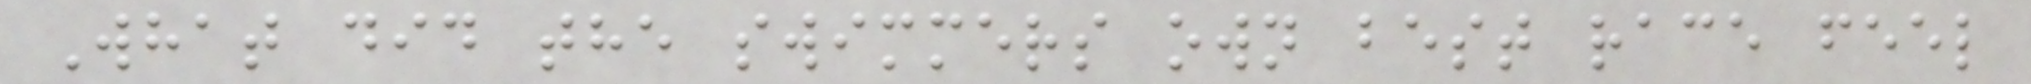What did the swimmers own best race feel
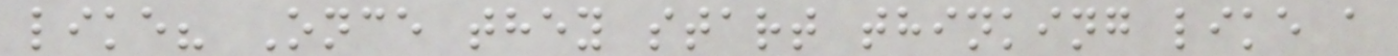like? Once they start thinking like a
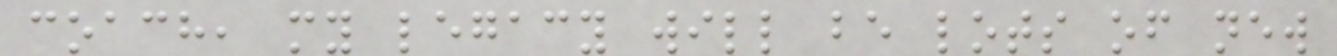coach, my legacy will be lots of new
